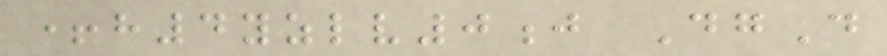+h4yzlv0j DgD
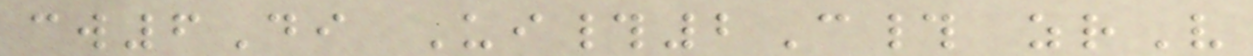cw6Di Ui#2C# zrV
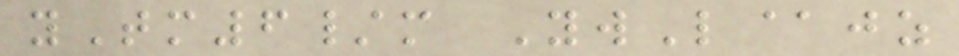yTm6/m YwL@jz
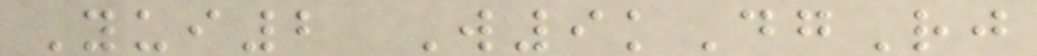Yui2 W9kDgRj
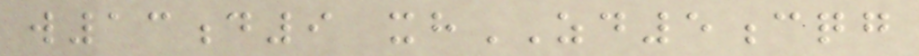w13d9 xhZD5cqg
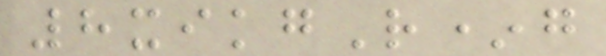8xikgR*g
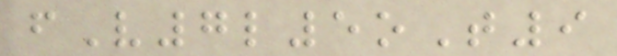fV7l5oT9
